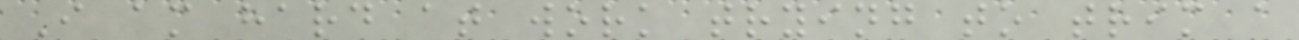I am hard at work trying to trim a
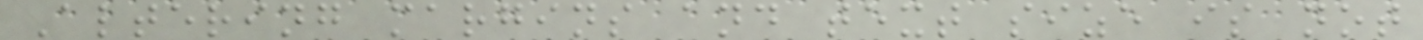Altering margins and text size is not
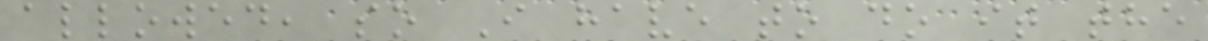allowed, so I have to do it the
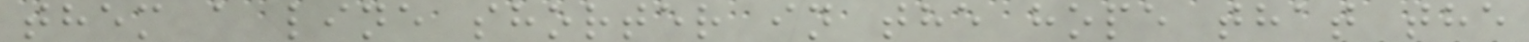them a line shorter in the hope that the
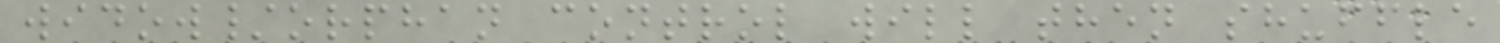widow/orphan control will then shuffle
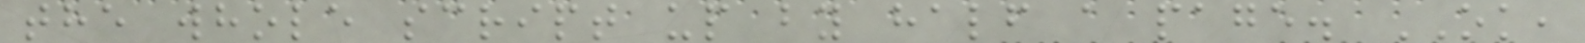the whole script up by half a page. OK,
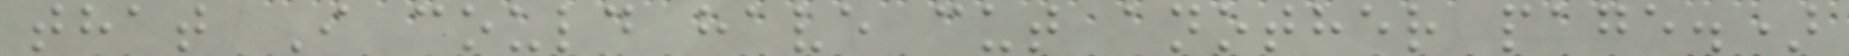that I could have cut another page.)
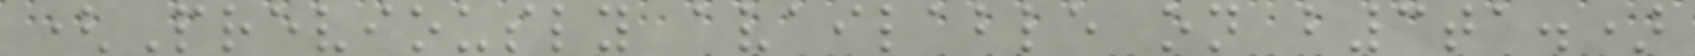(Previously available on b3ta.)
